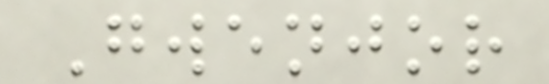Gwenjor
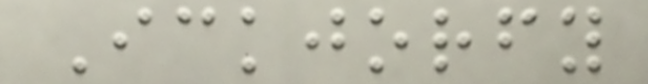Ickjorfy
